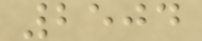2504
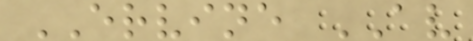ERVINE AV
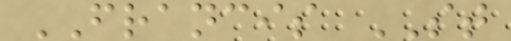FRANCIS ST
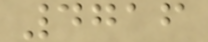4716
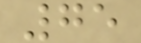75
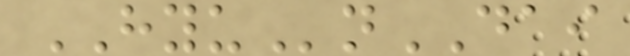HYUnDAI
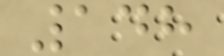148
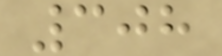308
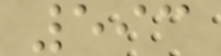593
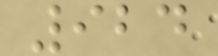924
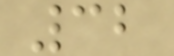32
